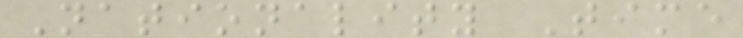Nationality Time
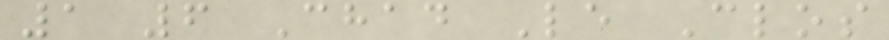1 6 Chad Le Clos
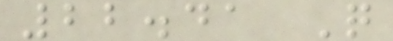22.41 Q
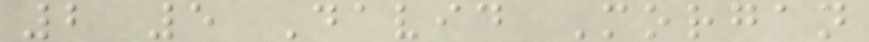2 5 David Morgan
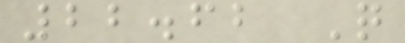22.62 Q
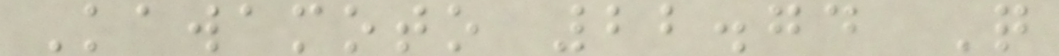Kawamoto 22.74 Q
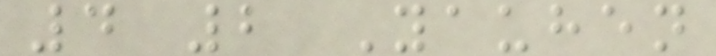4 2 Yauhen
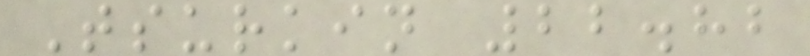Tsurkin 22.82
